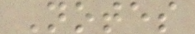Notes
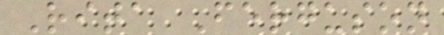Rita Ferguson
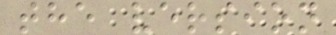the version
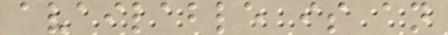available is an
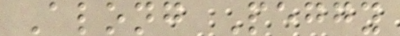Along Peggy
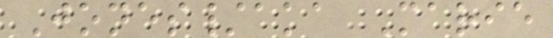Jones/aka Marie
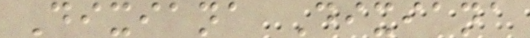Dixiana Dixiana
